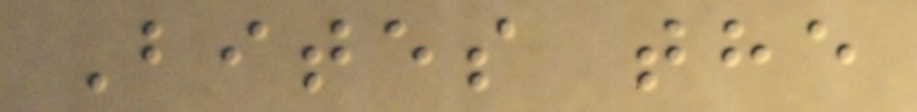Bites the
